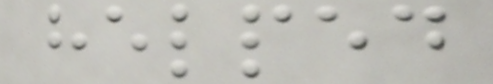helped
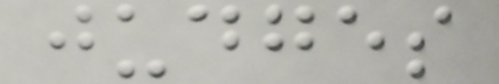judges
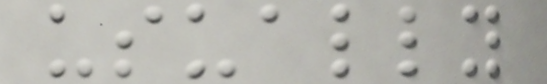usually
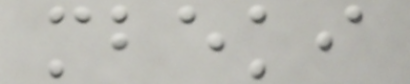mbeki
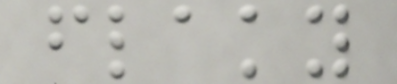flaky
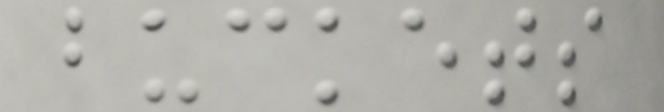buckets
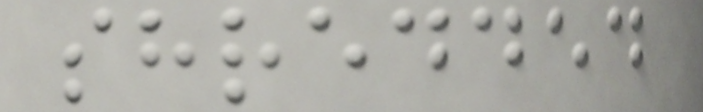shredded
